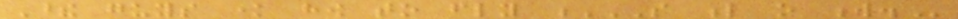These guys know how to fly S L O W.
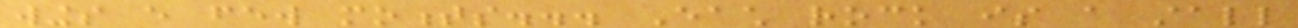wings every few moments... Each rock is a stall
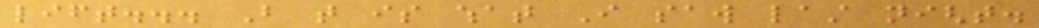lift... But that is what I saw last night.
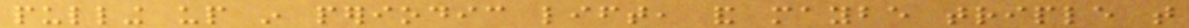pulling up in periodic lift, and maybe triple that
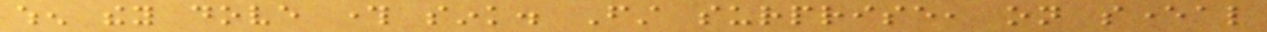when they dove through sink. First surprise, on several
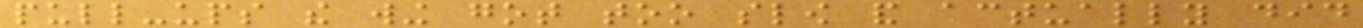pull-ups the wing got too slow and actually did
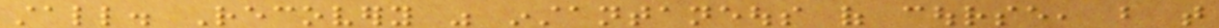stall. Recovery was instantaneous of course, but that
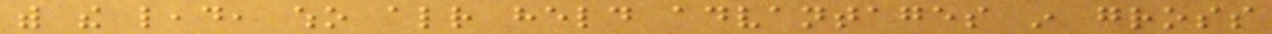with the lead, who already held advantages in gross
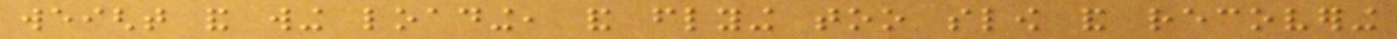weight and wing loading, and flying too slow and recovering
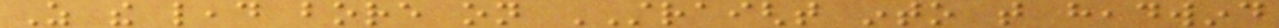As the lead bore on STRAIGHT into that headwind
